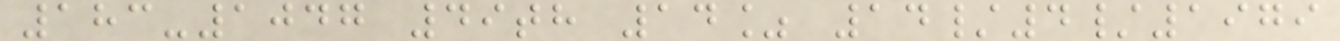183-1047 49th 14% 14/4/1979
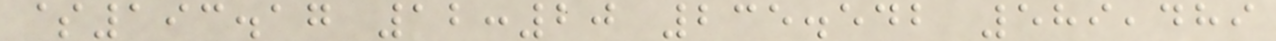$193.17 12:20 235.542 589,489
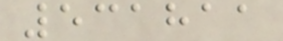531811
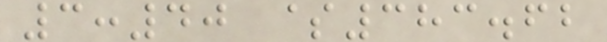3:40 $383.62
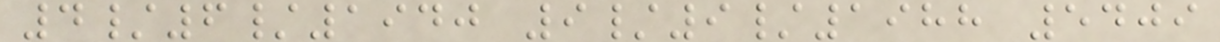4/6/1940 9/9/1988 5409
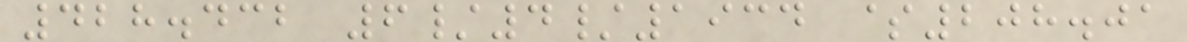428.432 6/4/1934 $208.01
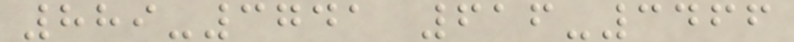889-3741 616-3466
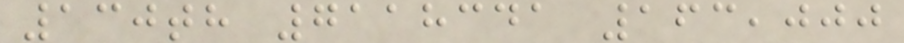130th 7118341 163,000
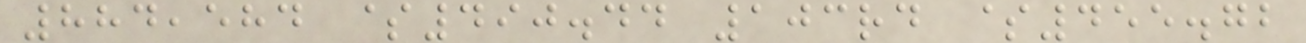884,584 $490.44 103rd $455.72
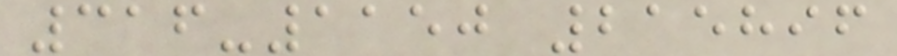316-1150 215896
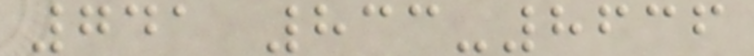741 833-8636
